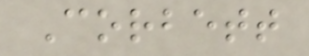Corbett
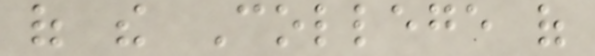of the College of
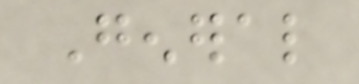General
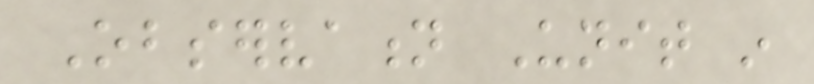Observation Unit in
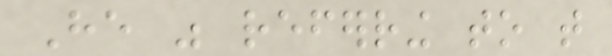He was referring to that
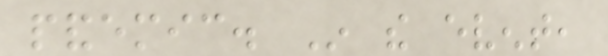pandemic. In the event,
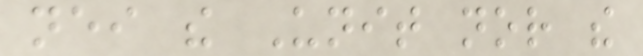neither the Unit nor the
